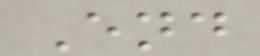End
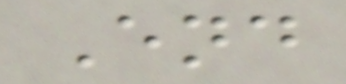End
